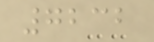7232
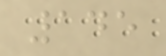145
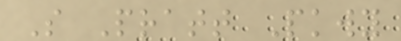S Pratt Pkwy
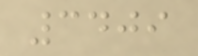3409
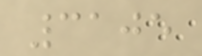3105
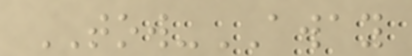TOW-AWAY
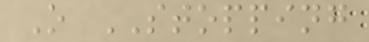O STOPPING
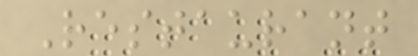Restaurant
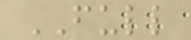FULL
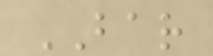BAR
